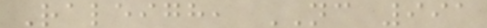Raleigh, NC 991
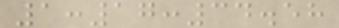1:17:34.58
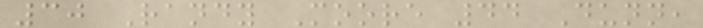30 Randy Moore 44 Dunn,
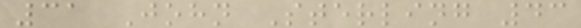31 John Sterling 43
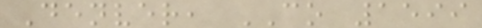Denver, CO 1599
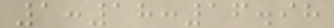1:18:16.98
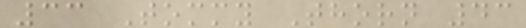33 Tommy Thorn 43
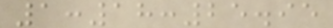1:18:25.95
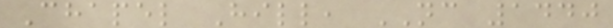Chapel Hill, NC 1440
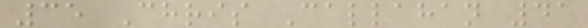35 Chris Callahan 41
